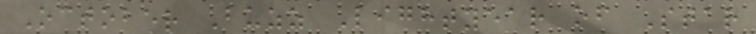October Buzz Lightyear of Star
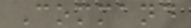Command
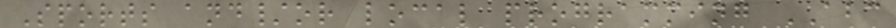Sports and/or local programming ABC
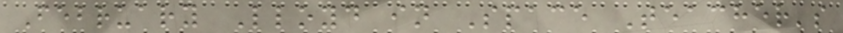February Lloyd in Space Teacher's
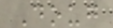Doug
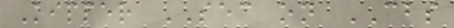Kipper SEC on CBS
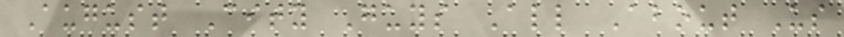August City Guys All About Us
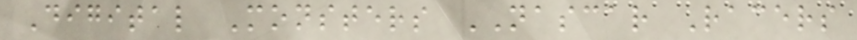Digital Monsters NASCAR Racers
